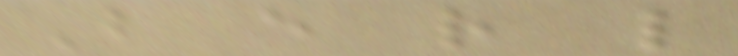B e r l
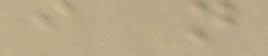i n
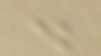.
